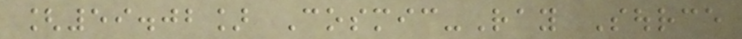[59.02] Cosmic-Ray Source
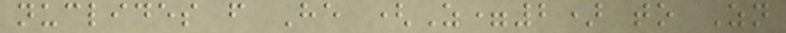nuclides from He (Z=2) to Zn
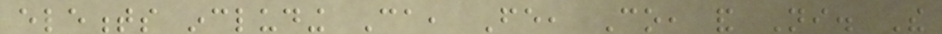elements including Ca, Fe, Co, and Ni. The
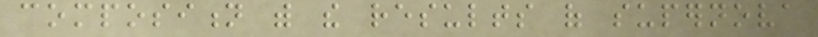composition with the results of supernova
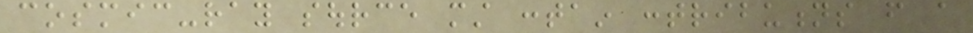cosmic-ray source must contain contributions from a
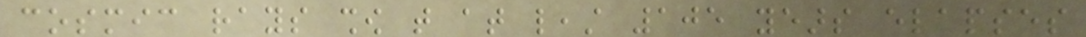cosmic rays show that at least 105 years elapses
